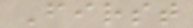First
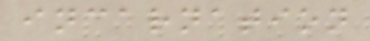incarnation
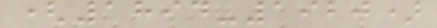(1894-1920)
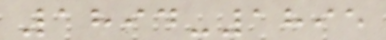1894-1895
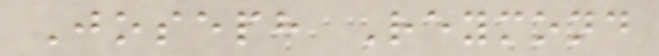Joseph Reymond
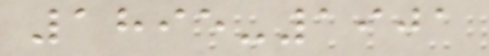1895-1901
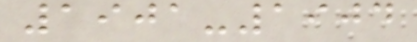1901-1904
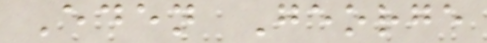Eden George
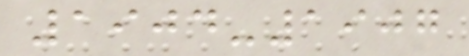1904-1907
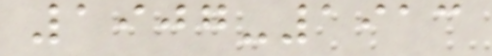1907-1913
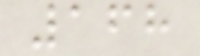168
